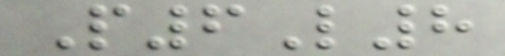P6L8
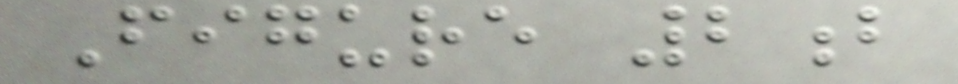Figure 2b
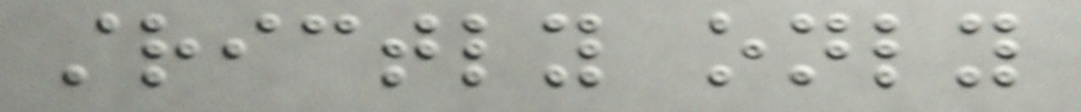strictly only
